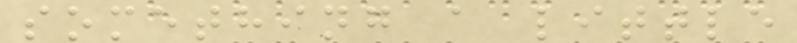something a little
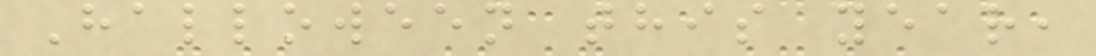Halloween this year,
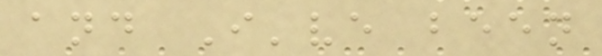and I've been
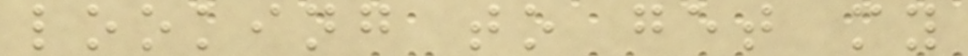looking to get my
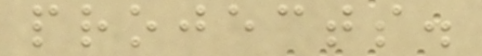projects.
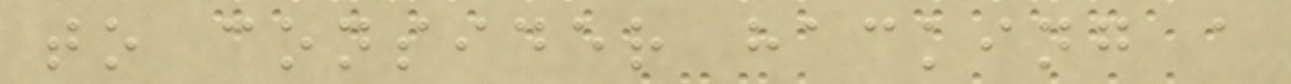to consider hacking a
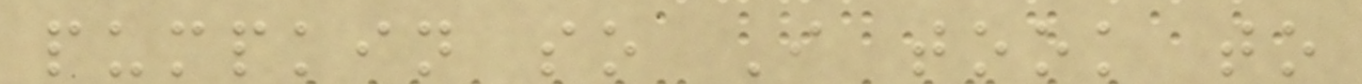pumpkin so I took to
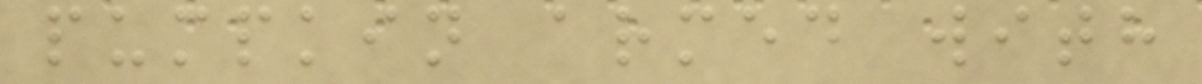pumpkin armed with
